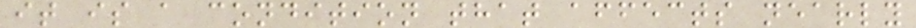it is a condition that affects nearly
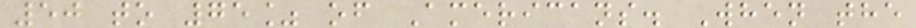50 to 75% of Americans. When the
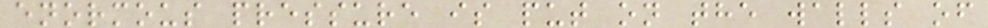enormous pressure is put on the walls of
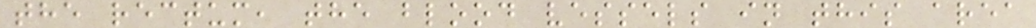the rectum, the blood vessels in this area
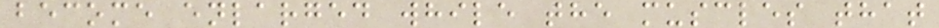become enlarged while the muscles that
